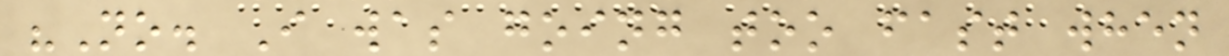"No. I was going too fast when
